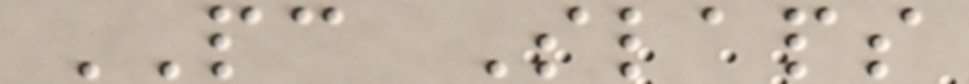PC Slaps
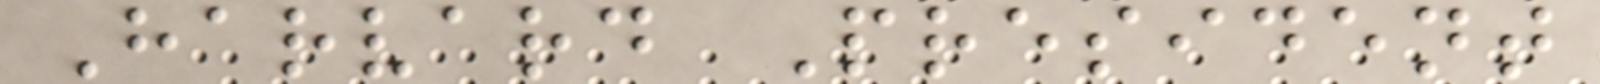Harvard President
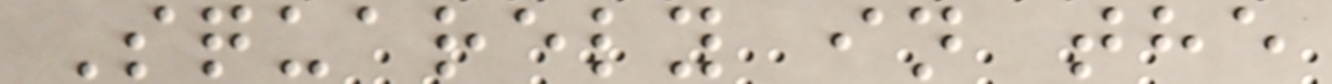Squarely in the
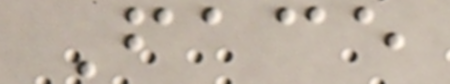Face
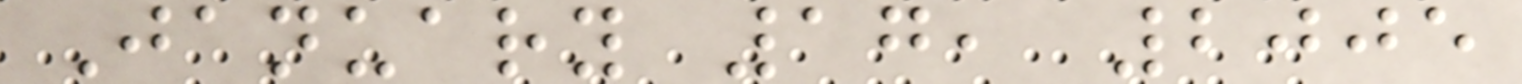January 17, 2005
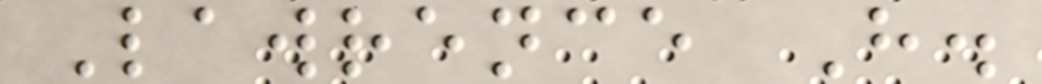Lawrence H.
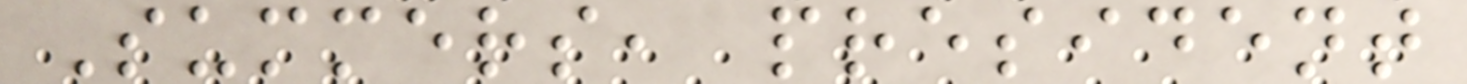Summers, president
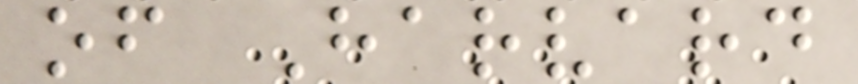of Harvard
